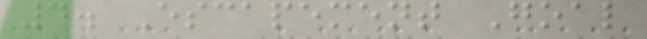4. Escapement Goal
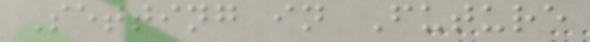Setting in Future
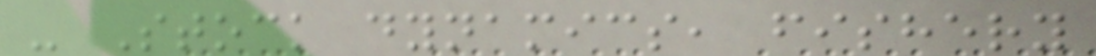- Stock dynamics, fishery
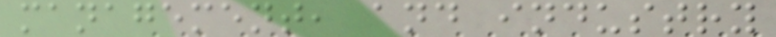management, and industry
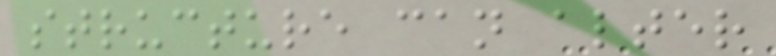structure can alter
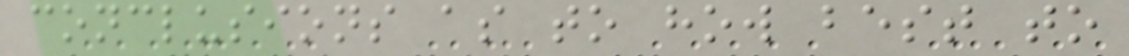conclusions as to how best to
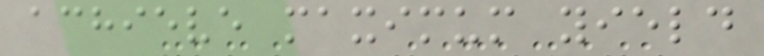achieve maximum yield
